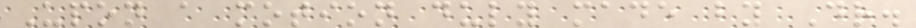Upon a motion duly made by Dr.
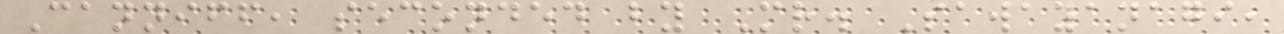Canniff, seconded by Mr. Sawayanagi,
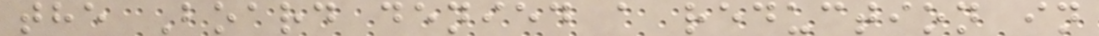the Board denied a reduction in
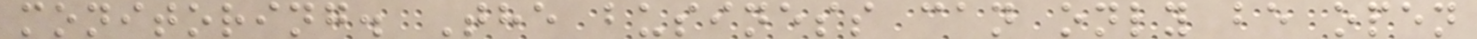monitoring. The business can only be open
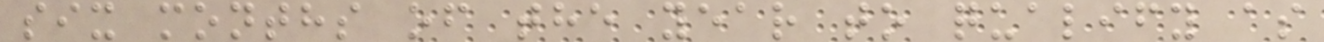six months of the year to qualify as
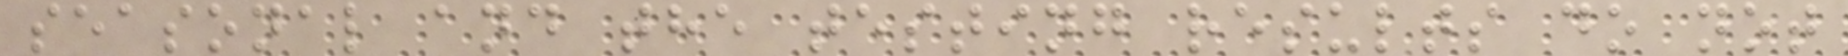seasonal and the testing results do not
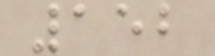152
